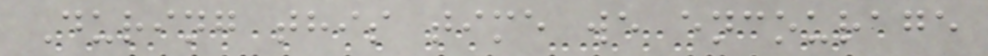During this time we encourage
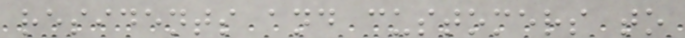residents and customers to
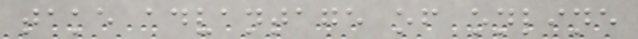take advantage of online
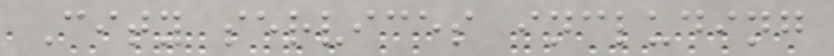City services including
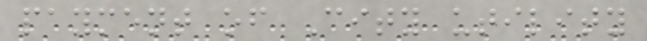payment of City utility
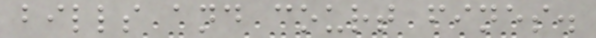bills and court fines.
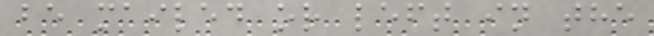be mailed or left in the
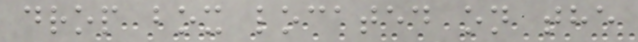drop box located on the
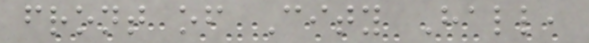front of City Hall,
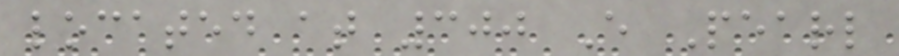located at 300 E Pearl
